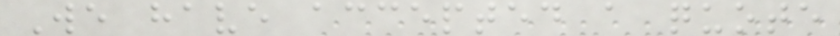We have accepted a quote
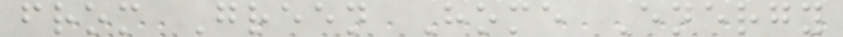from Green Home Energy
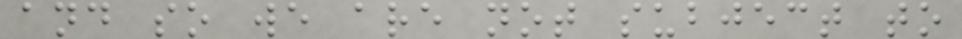and so we are not subject to
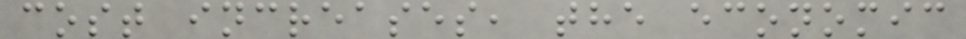cost increases, the economic
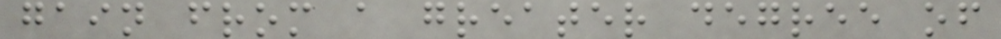gain from a greater degree of
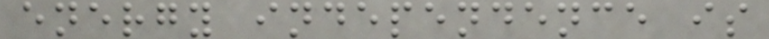energy independence is
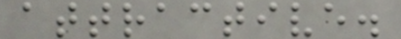attractive.
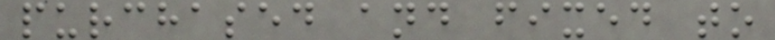purchased and fixed to
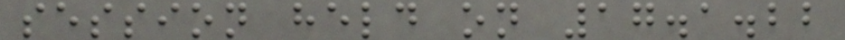session held on 17.1.22
